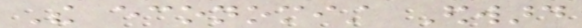The economist Edward
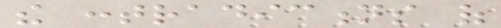the contradictions of
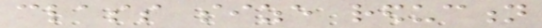class size reduction
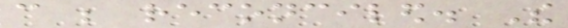can be reconciled. The
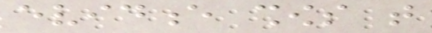evidence shows that
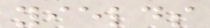yields
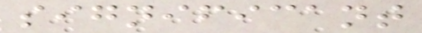significant
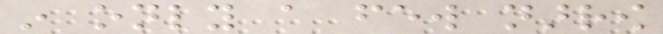in only a few narrow
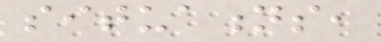situations,
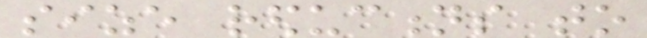size reductions to
